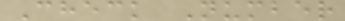Check Number
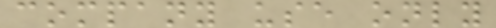company use only
